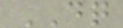DQ
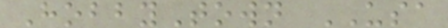HobbyTown USA
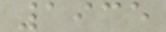1935
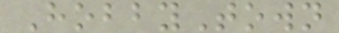HobbyTown
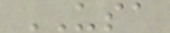USA
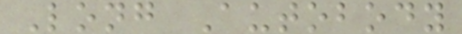Long Autobody
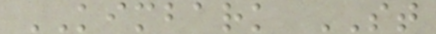KIMBARK ST
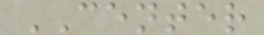CENTER
